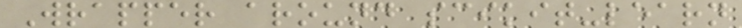Wrapper around scikit-learn
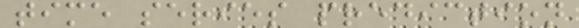time series prediction
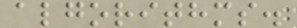algorithms.
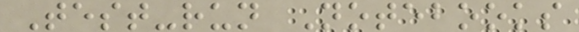Test-run Notebooks
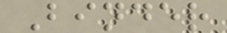Binder
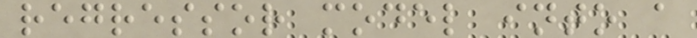regressor model into a
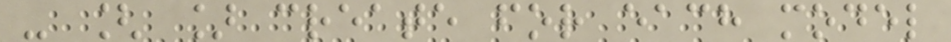- [ ] create for each model
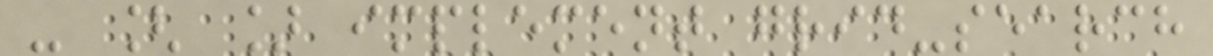- [ ] implement grid-search
